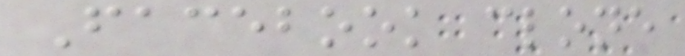Facebook clone
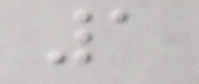1
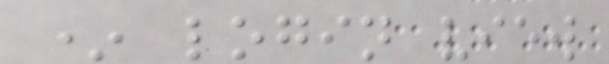* login view
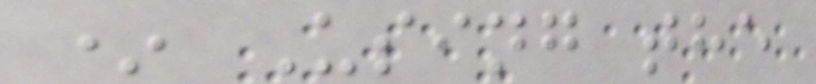* Using the
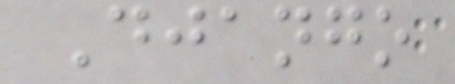Django
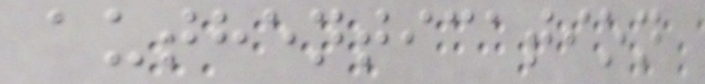authentication
